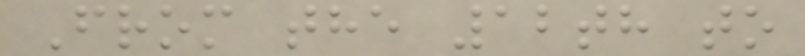From the 12th to
